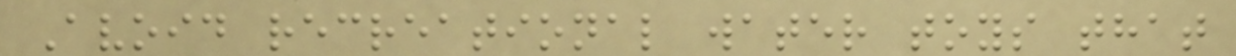Avoid recreational water toys that
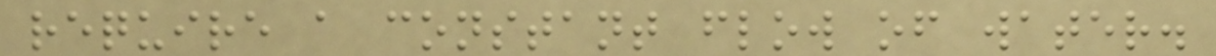require a constant flow of water.
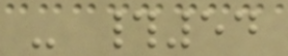- #54
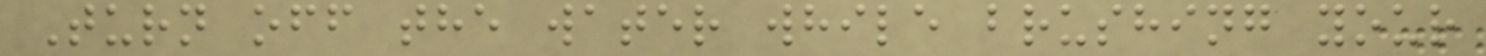Turn off the water while brushing your
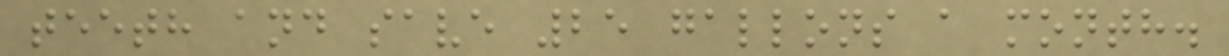teeth and save 25 gallons a month.
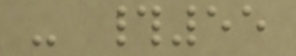- #55
